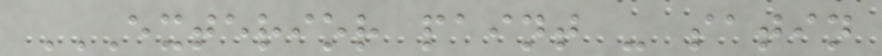EXTERIOR PAINT - SATIN
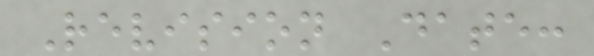Revision Date:
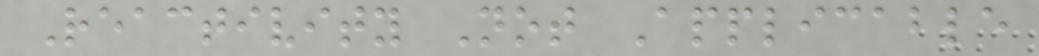Reactivity Not Applicable
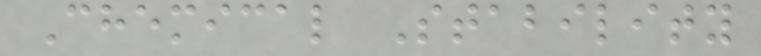Chemical Stability
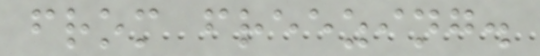from freezing.
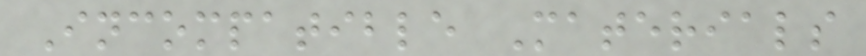Incompatible Materials
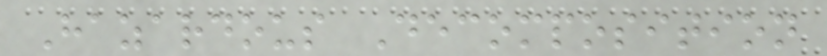Hazardous Decomposition
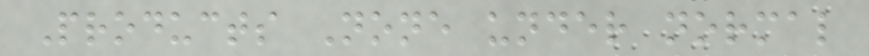Products None under normal
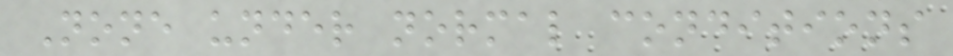None under normal conditions
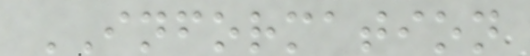INFORMATION
